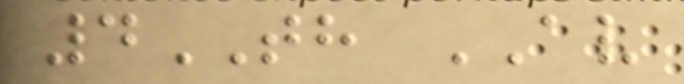4TH AV
